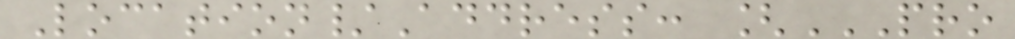Location/Address: [PRO
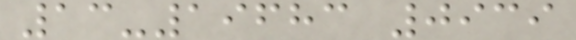13-19683 0939
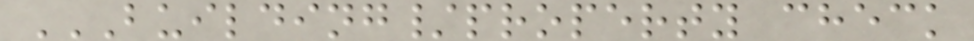BUILDING/PROPERTY CHECK
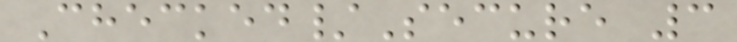Checked/Secure 3
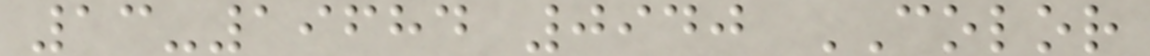13-19684 0940 COLOR
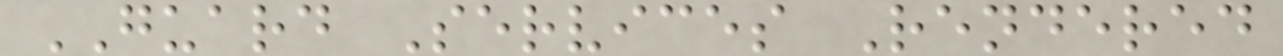GUARD Services Rendered
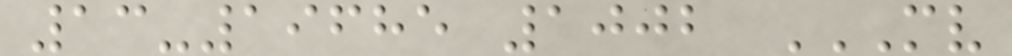13-19685 1002 MV
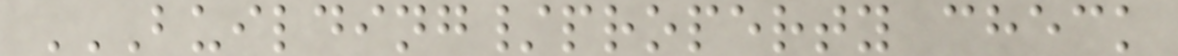BUILDING/PROPERTY CHECK
